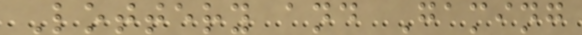Lottery and Gaming
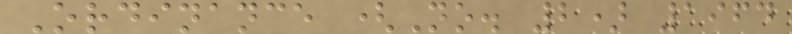Ordinance (No. 2) 1964
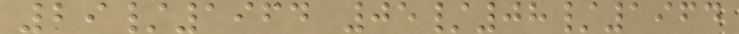29/1964 05/08/1964
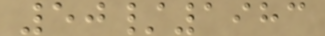50/1983
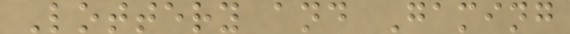Lottery and Gaming
